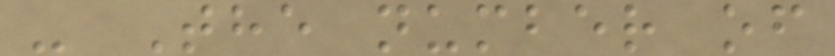- The number of
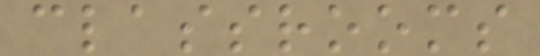classrooms
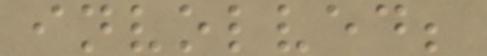involved;
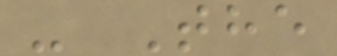- The
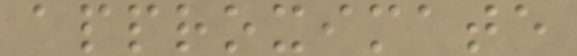approximate
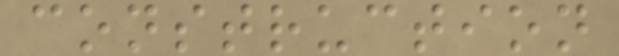construction
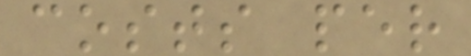costs per
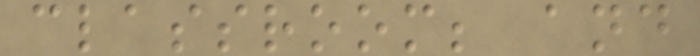classroom; and
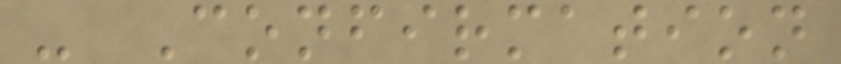- Confirmation
